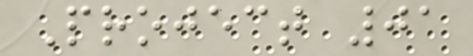Project 01
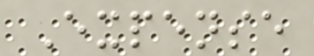Expense
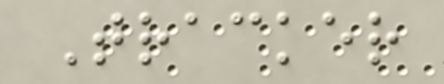Tracker
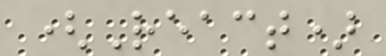(React)
